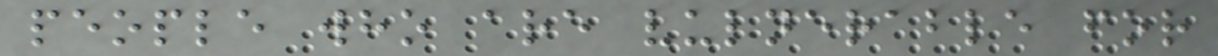people who are vulnerable for
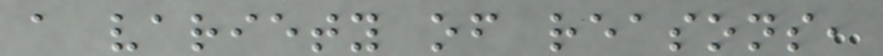a variety of reasons,
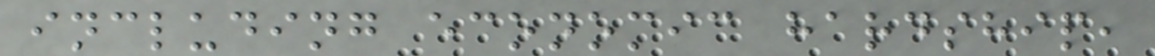including economic hardship,
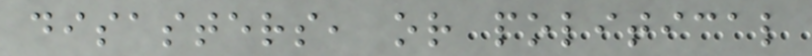disasters, or political
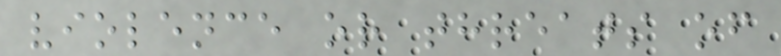violence or threats of
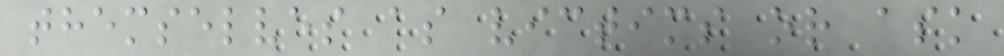themselves as victims or ask
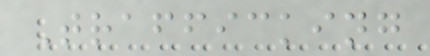Trafficking
